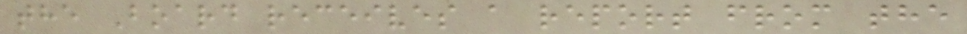the Board receives a report from the
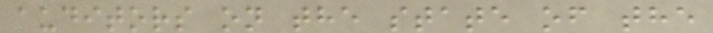auditors on the state of the
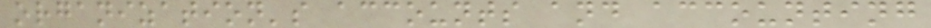organization's accounts and accounting
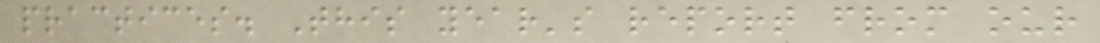practices. This year's report from our
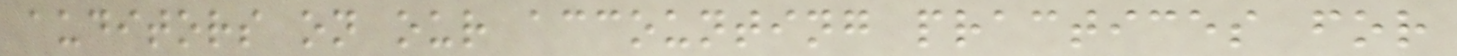auditors on our accounting practices for
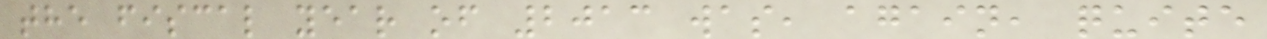the fiscal year of 2013 was, again, quite
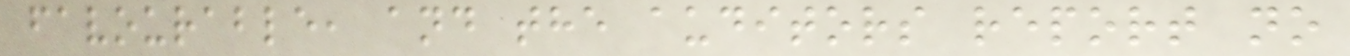favourable, and the auditors report no
